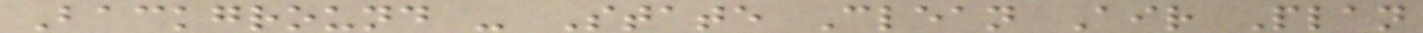Background - State Clean Air Plan
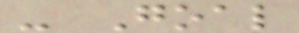- Goal
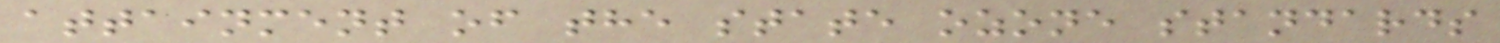attainment of the state ozone standards
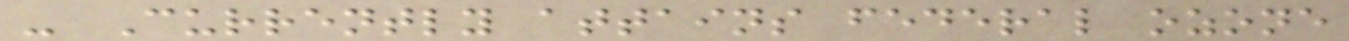- Currently attains federal ozone
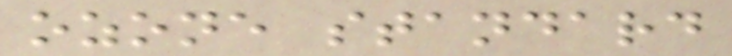ozone standard
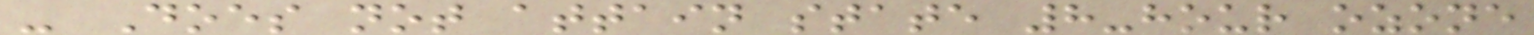- Does not attain state 8-hour ozone
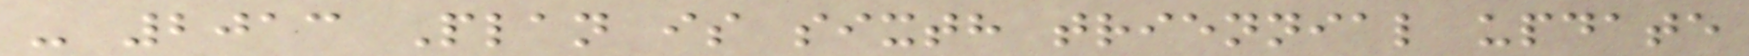- 2013 Plan is sixth triennial update
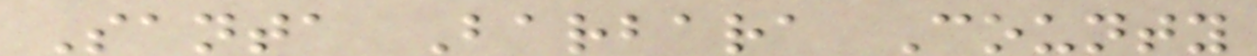Santa Barbara County
